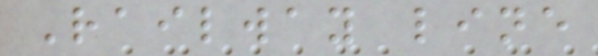Railway line
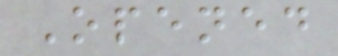Opened
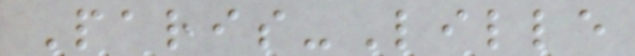Paris-Lille
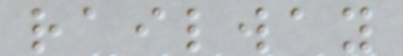railway
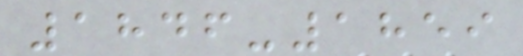1846-1859
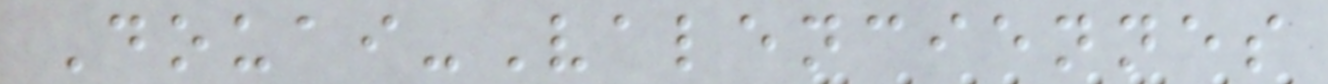Douai-Valenciennes
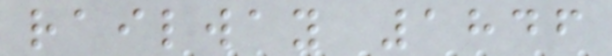railway 1846
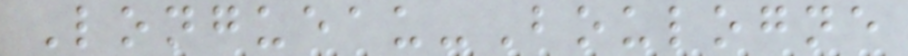Longueau-Boulogne
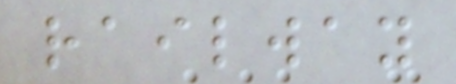railway
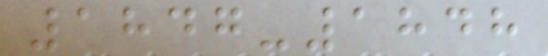1847-1848
